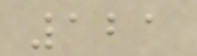121
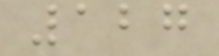127
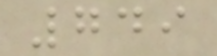749
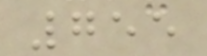755
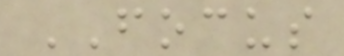FOCUS
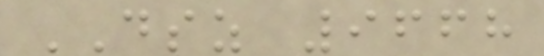DSZ 9668
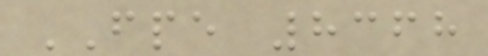FPE 8368
